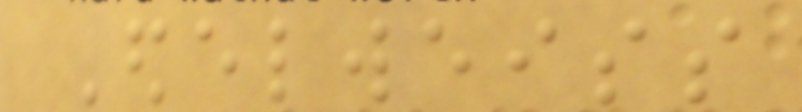Edelweiss
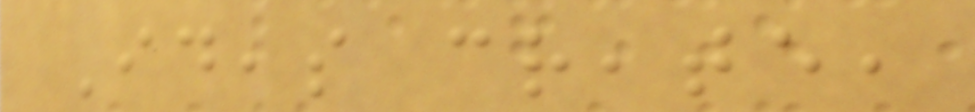Ideas create,
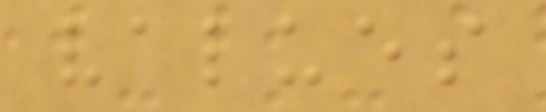values
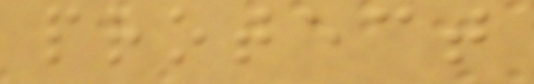protect
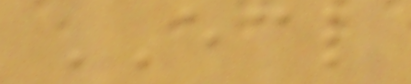ECL
